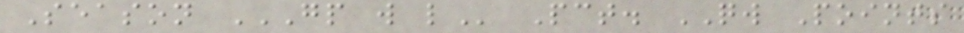Season GP W L Pct. QW Points
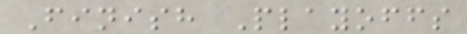Finish Playoffs
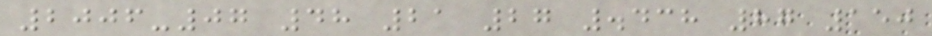2006-07 48 21 27 .438 87 150
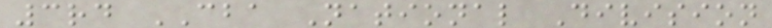3rd CBA National Division
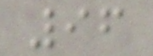96
